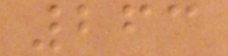263
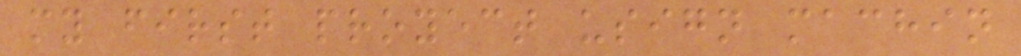my first proyect usign machin
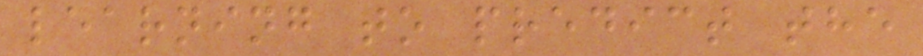learning to predict the
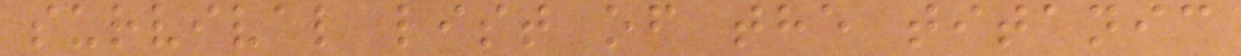survival list of the titanic
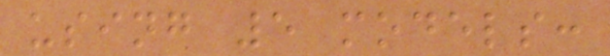using 5 models:
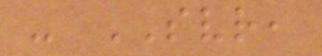- SVR,
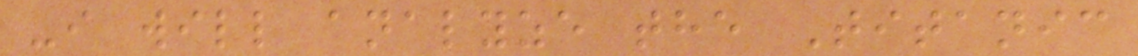-i will analyze the Titanic
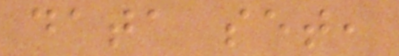data set,
